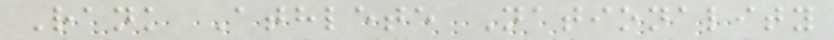Rank Athlete Nationality
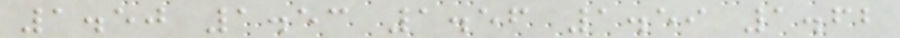1.50 1.53 1.56 1.59 1.62
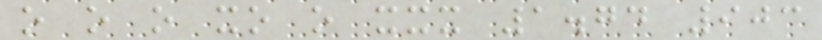o o o xo o xxx 1.74 903
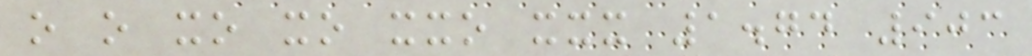o o xo xo xxo xxx 1.74 903
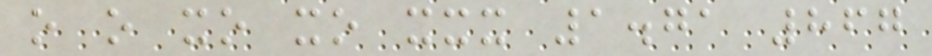o o xo xo xxx 1.71 867
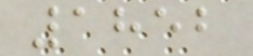1852
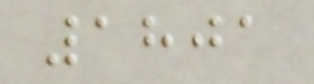1801
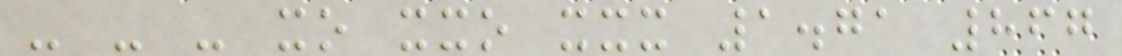- - - xo xxo xxx 1.71 867
